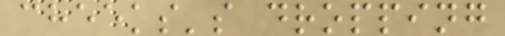cheeks's dropping
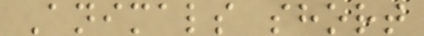Animals short
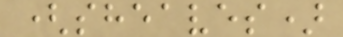(sheaves)
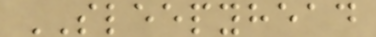SLEEPYHEAD
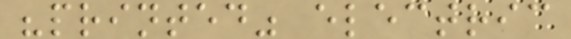"printed" electric
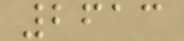2613
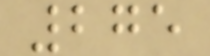275
